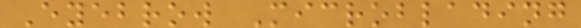Eyebrow Microblading
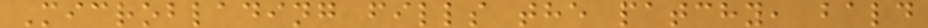Microblading fills the patchy, bald
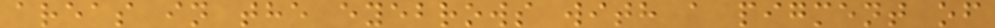areas in the eyebrows with a pigment of
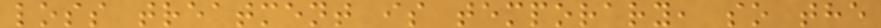loss treatment is temporary, so the
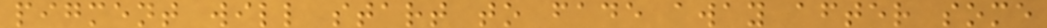pigment will start to fade away after some
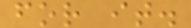for it.
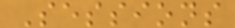Sessions
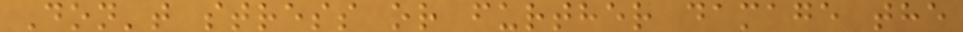Don't stress or further damage the
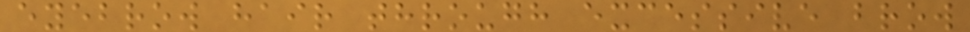eyebrow hair through excessive brow
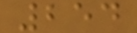254
